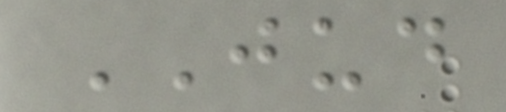JUD
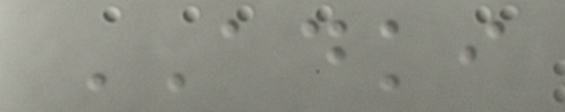ADKI
